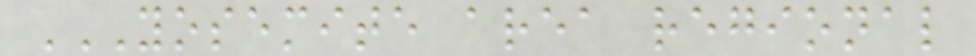YOSEMITE AREA REGIONAL
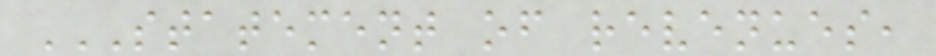STATEMENT OF REVENUES,
